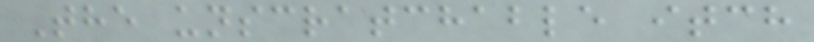The unscratchable itch
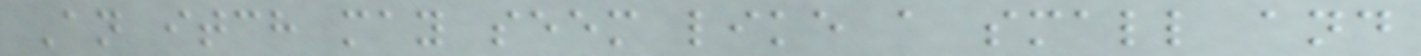An itch may seem like a small and
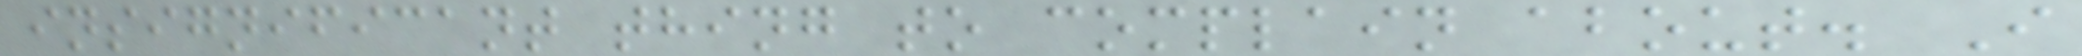insignificant thing to complain about. I
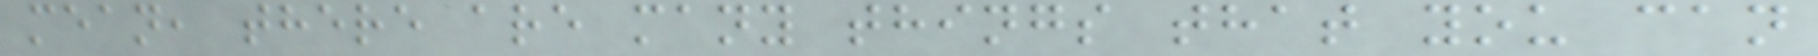mean, there are many things that you can
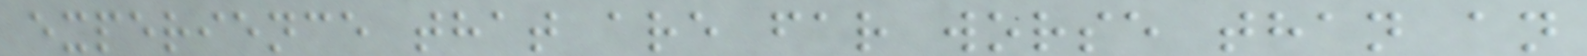experience that are far worse than an
